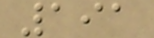191
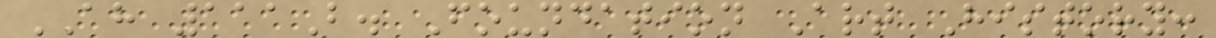AH 111B. Foundation Art History:
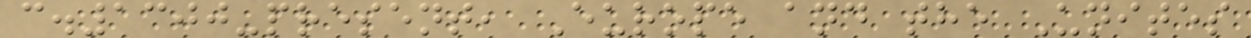c.1300-present, Europe and the Unites
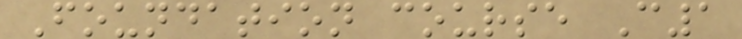Foundation course C1
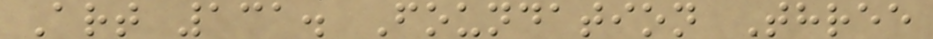Art 131. Foundation Three
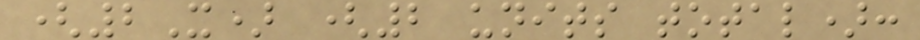(2X) (2 units total):
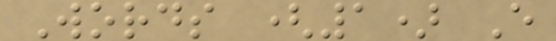Words (1) E
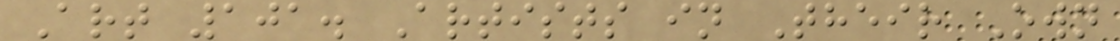Art 101. Artists in Their Own
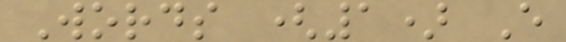Words (1) E
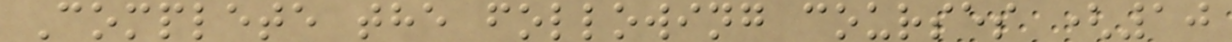Complete the following courses (10
